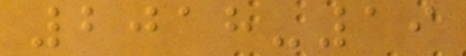2018-19
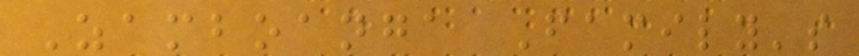Zamboanga Family's
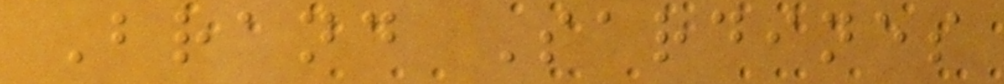Brand Sardines
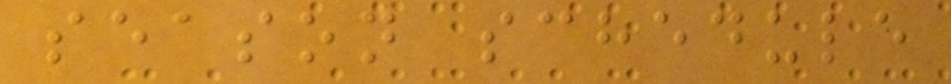season schedule
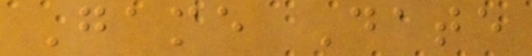Game Date
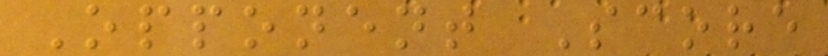Opponent Score
